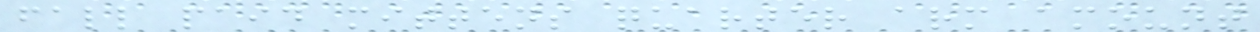fall paid mittens quarter arm amount
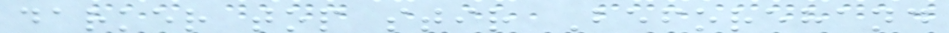darker top stir Beforehand
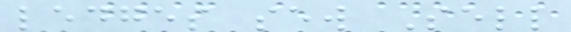ledges sew Sell
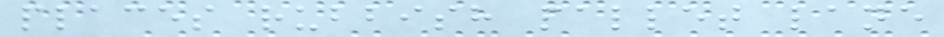places rubbish pallet lane
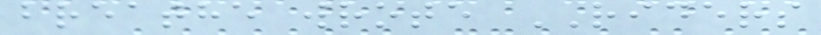breathe wrote RIDERS
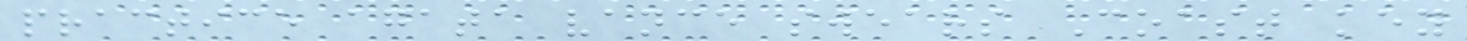practice agata vance swears Coast key
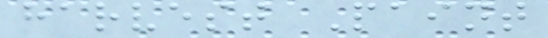harvest Paint
